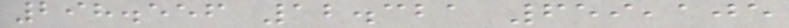298.556 12.321 659,105
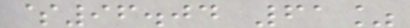$96.04 61%
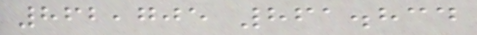862,705 861.834
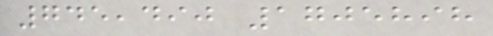745,490 1705898
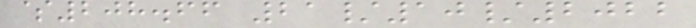$208.66 21/10/2022
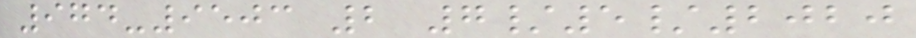974-9503 2 7/5/2020
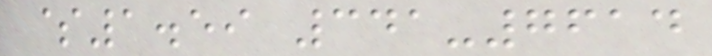$1.59 341-7614
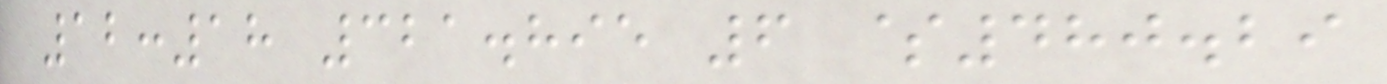12:18 321.895 6 $480.29
